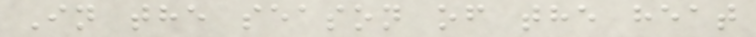In the season of the heat
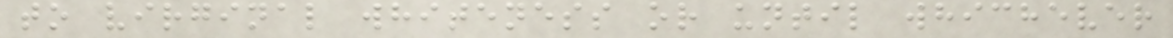to virginal whiteness or until whichever
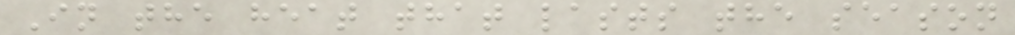In the heat that lasts the season
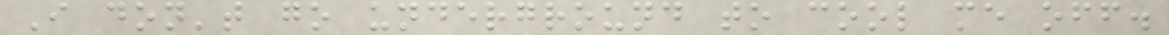I don't go underground to cool me off.
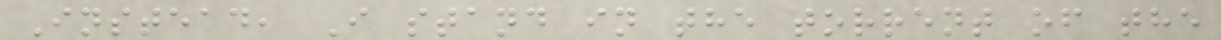Instead, I stand in the torrent of the
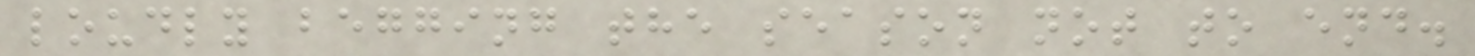loudly begging the season not to end.
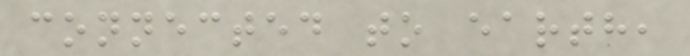connected to earth,
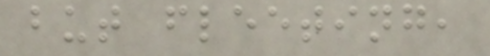but fleeting,
